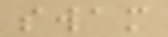swam
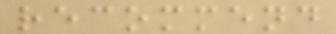recommend
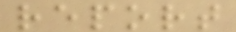report
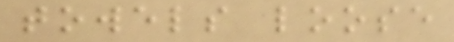towels loose
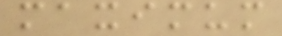maximum
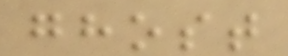ghost
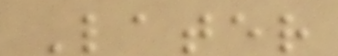Later
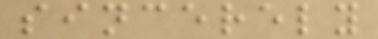sincerely
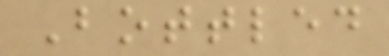Bottled
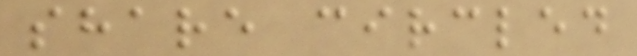share circled
